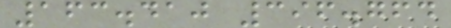163.410 396.764
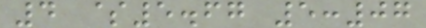4 $5.67 5:07
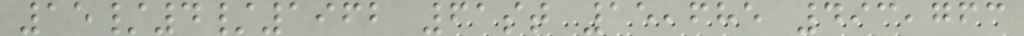15/4/1962 61st 15,685 493,763
